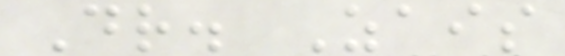Dr. Zais
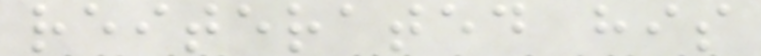reiterated his
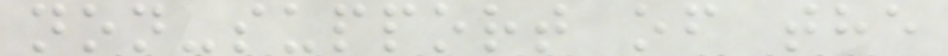non-support of the
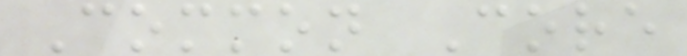Common Core
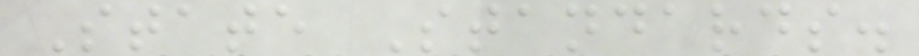State Standards.
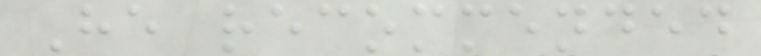He recommended
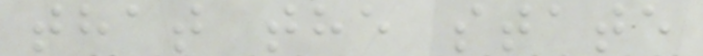that the state
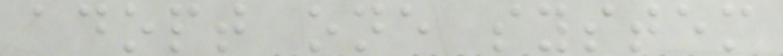adopt one system
